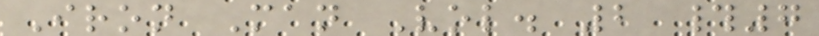Iron Man Vol. 2 #7
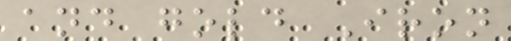and gold Iron
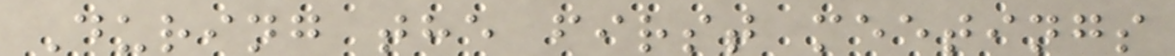During the first meetings
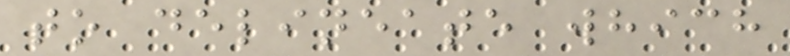to delineate which
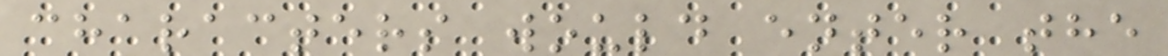characters would enter the
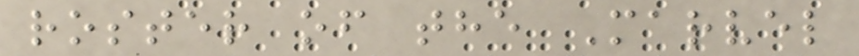roster of the Marvel
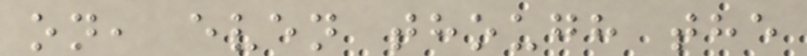on, even though the
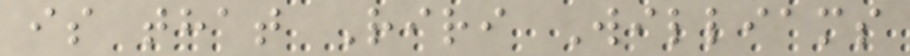is that Riri Williams
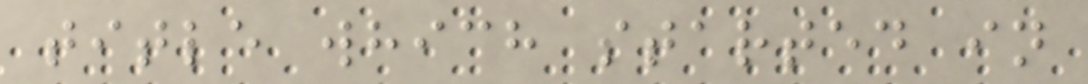title which started in
